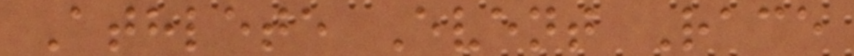Athlete Event Race
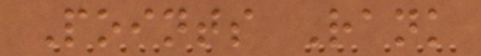Points Rank
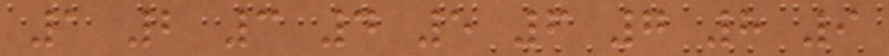1 2 3 4 5 6 7 8 9
